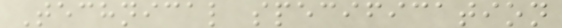Technical specification
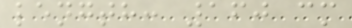length: 160 cm
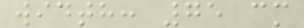width: 75 cm
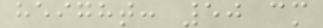height: 50 cm
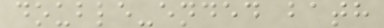double-ended bath
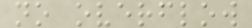no overflow
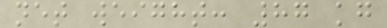net weight: 87 kg
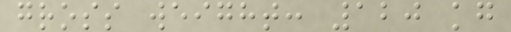gross weight: 120 kg
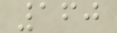160
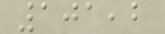101,2
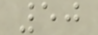50
